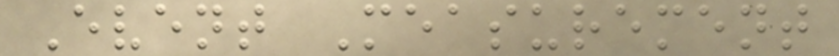Event Measurement
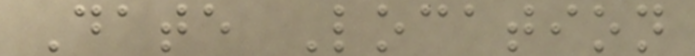Date Location
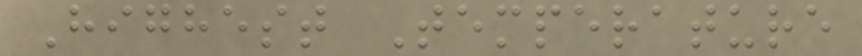Highest Temperature
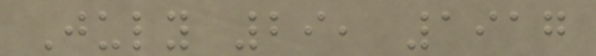July 29, 1917
